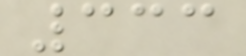333
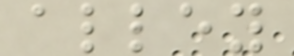alley
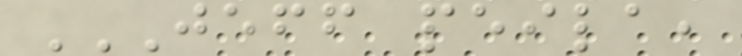JEFF PEILA,
